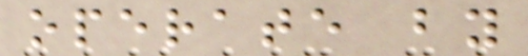operate by
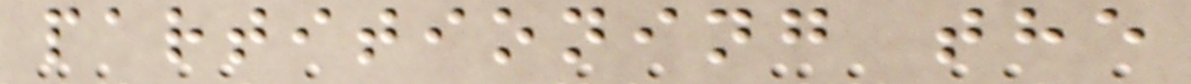partitioning the
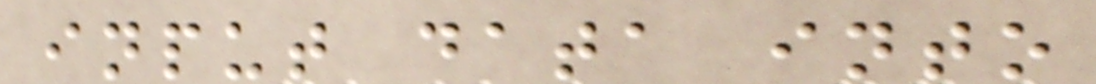input data into
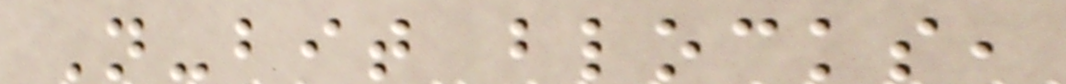N-bit blocks,
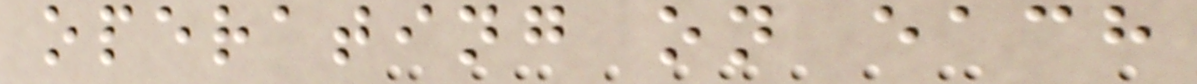operating on each
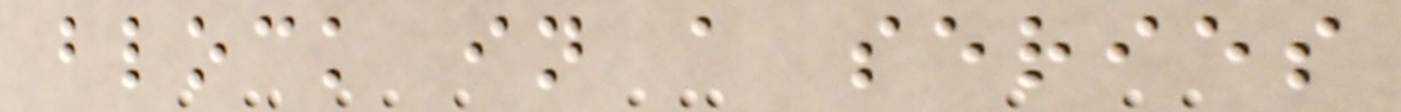block in a series
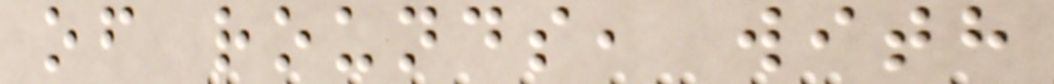of rounds, with
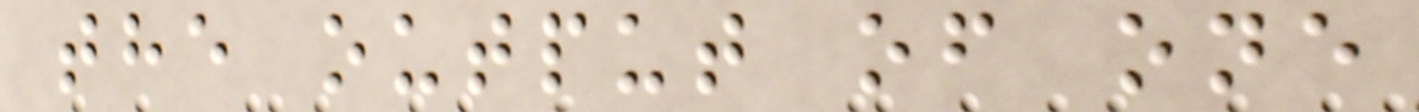the output of one
